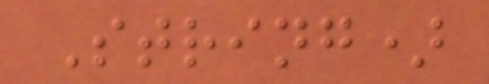String)
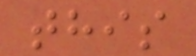this
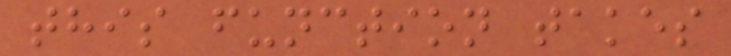this function takes
